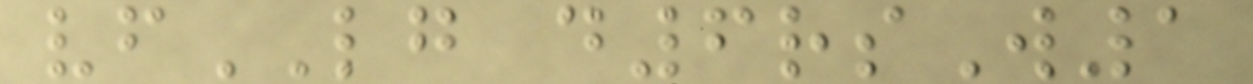vfLG d6rsW1
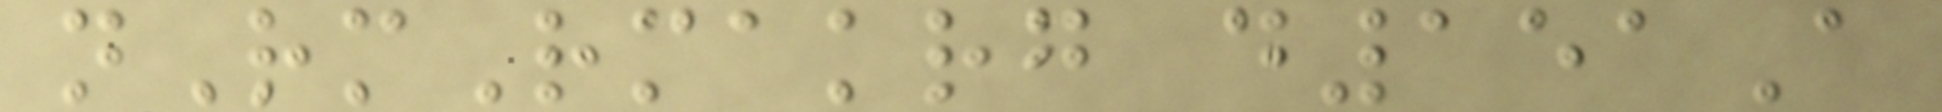nRmRmakrg d151A
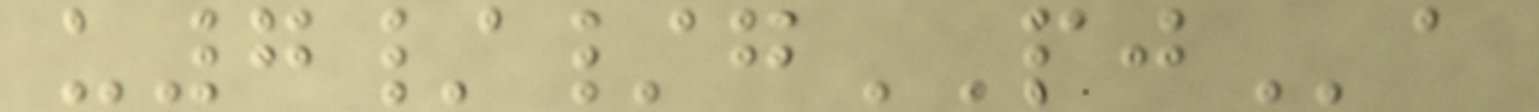u7//gPJa
